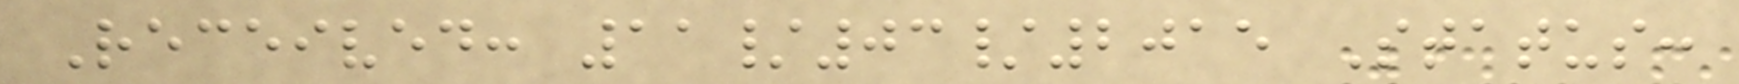Received: 11/03/2015 Status:
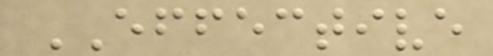EFFECTIVE
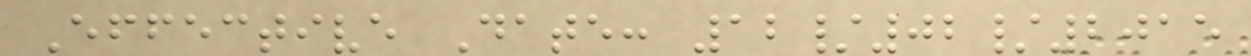Effective Date: 12/02/2015
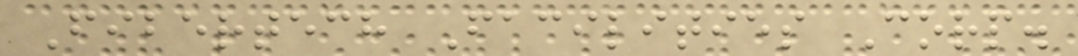Fibertech Facilities Corp.
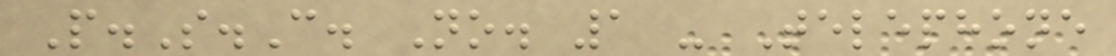P.S.C. No. 1 - Telephone
